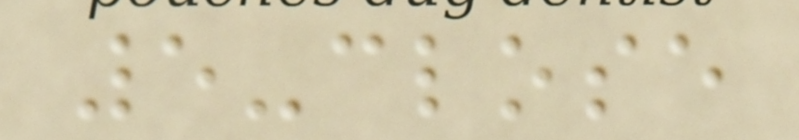5-close
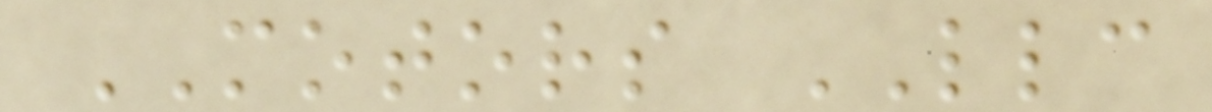MOTORS LLC
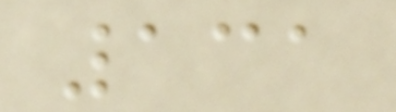131
